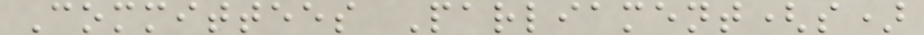Committees Parliament(s)
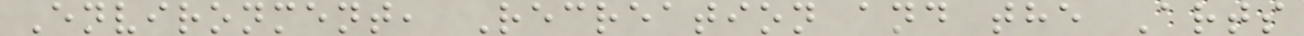Environment, Recreation and the Arts
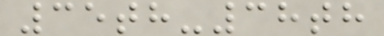35th-38th
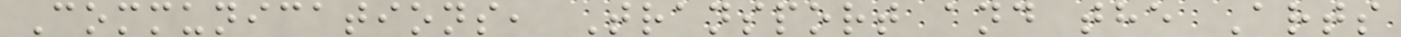Communications, Transport and the Arts
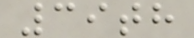39th
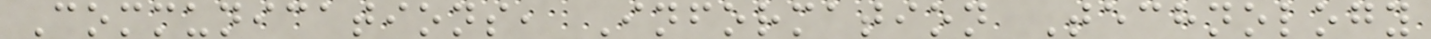Communications, Information Technology
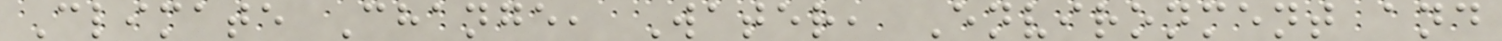Climate Change, Water, Environment and
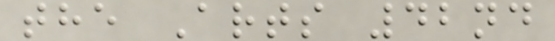the Arts 42nd
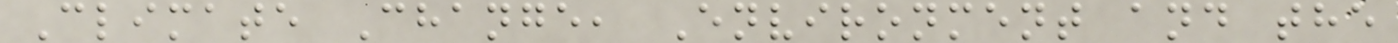Climate Change, Environment and the
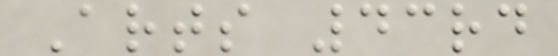Arts 43rd
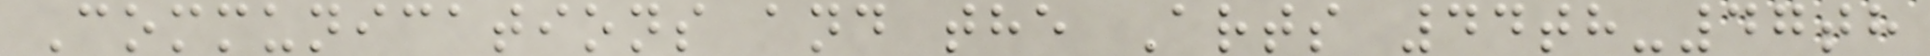Communications and the Arts 44th-47th
